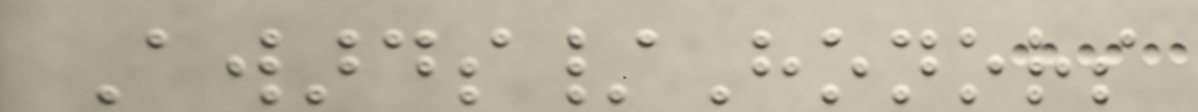Awards/Honors
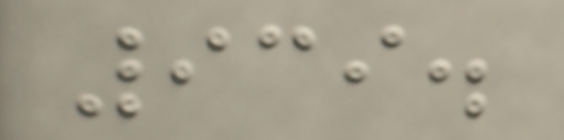939.
